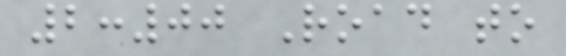2:00 Road to
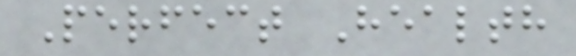Perfect Health
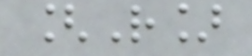[R]
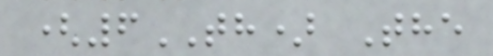(6TH) The
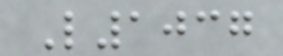L1037
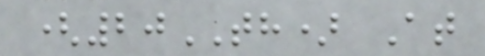(20TH) At
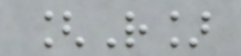[R]
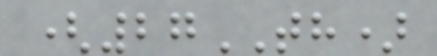(27TH)
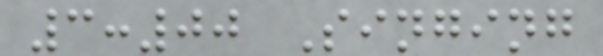3:00 Singing
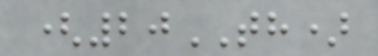(20TH)
